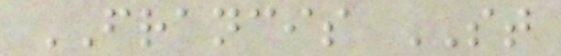FRANCIS ST
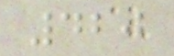420
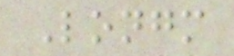Longm
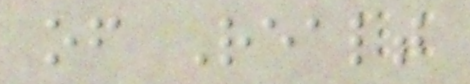of Realt
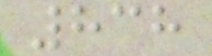838
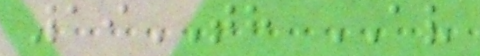19TH AV
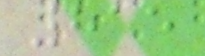815
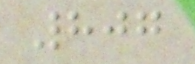807
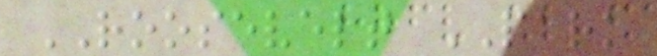ROOSEVELT PARK
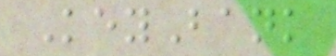KeyBank
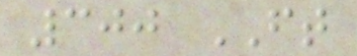300 FT
